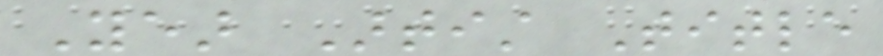Year Artist Title
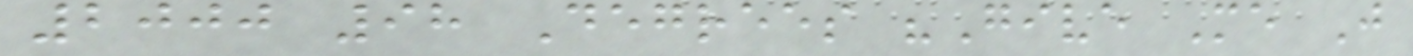2000 98 Degrees "Give Me Just
